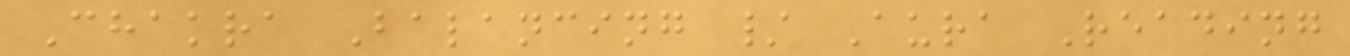Chakra Balancing / Aura Reading
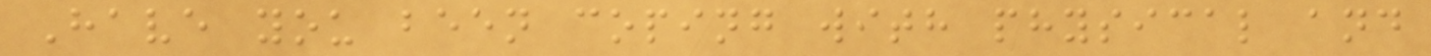Have you been coping with physical and
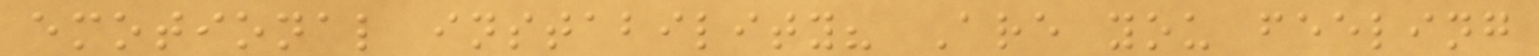emotional instability? Are you feeling
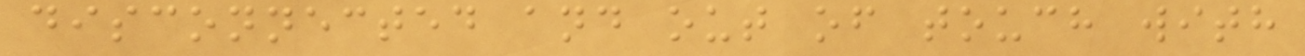disconnected and out of touch with
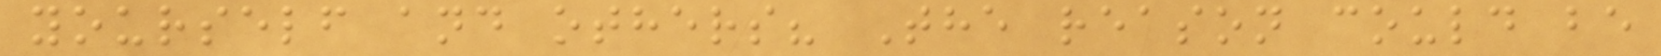yourself and others? The reason could be
